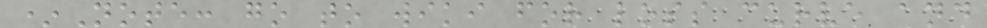*Note: go to wiki for loss curve and
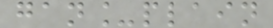gan_plain
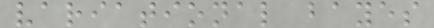variational bayes
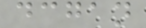dcgan
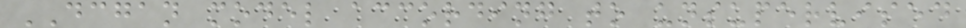DCGAN model according to unsupervised
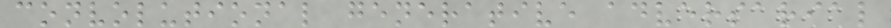convolutional generative adversarial
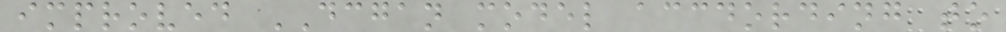improved DCGAN model accdording to
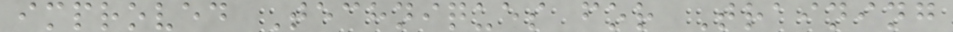improved Techniques for Training
